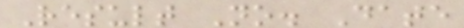Result No. Date
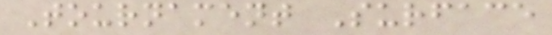Tournament Surface
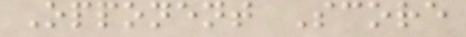Opponent Score
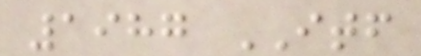1987 ITF
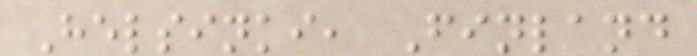Helsinki, Finland
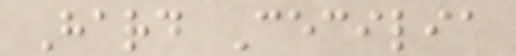Hard Cecilia
